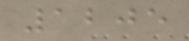1205
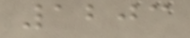1203
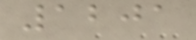1201
